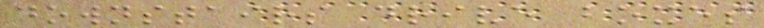downstairs drive boxes
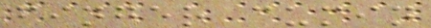finger cumin
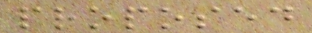proposed
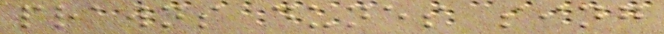prawns dunes sing
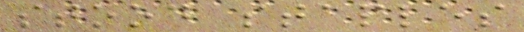stood staples
